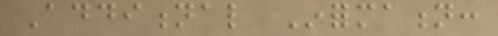Additional Information:
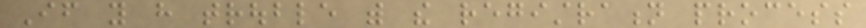If you have trouble with the registration process
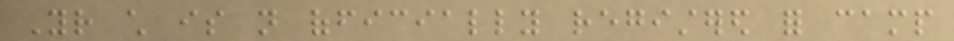Your child is not officially registered for camp
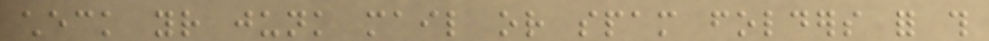check your junk mail or spam folders for this
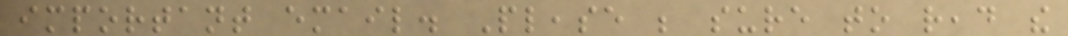important email. Please be sure to read the
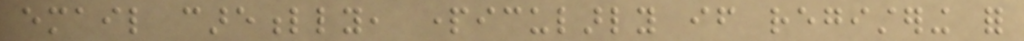email carefully, particularly if registering for
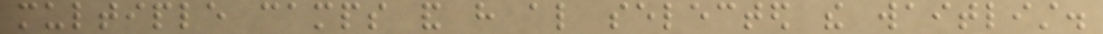multiple camps and have also selected the waitlist.
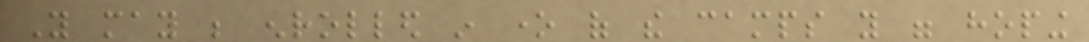You may be enrolled in one of the camps you were hoping
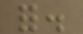for.
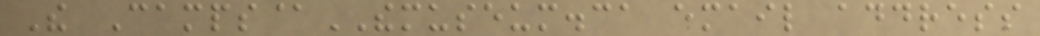The Camps@THEMUSEUM.ca email address
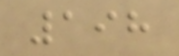198
